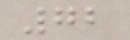72
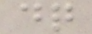dq
